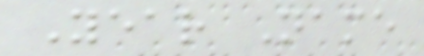Year Name
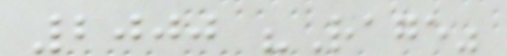2000 "Rage"
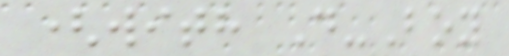(with D-Boy
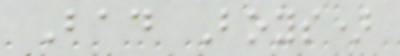Bad Boys)
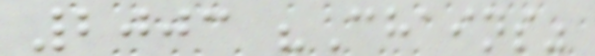2003 "Chains"
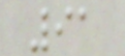91
